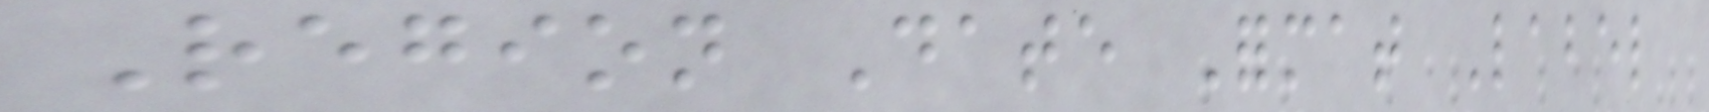Region Date Format Label
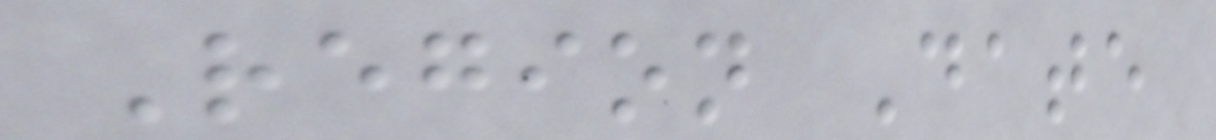Region Date
